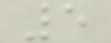5
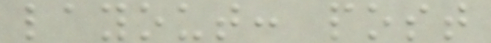layout: post
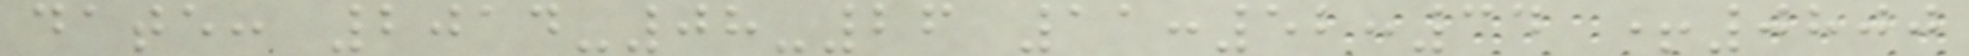date: 2014-08-26 11:52:34 +0800
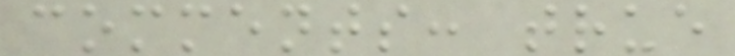comments: true
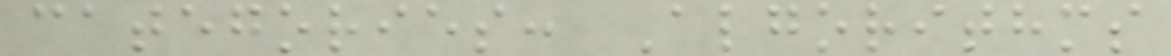categories: Algorithms
